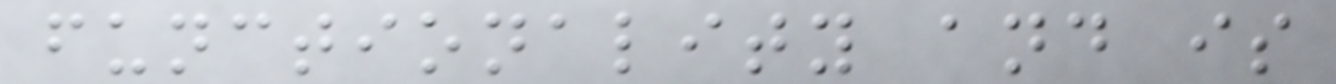functionality and is
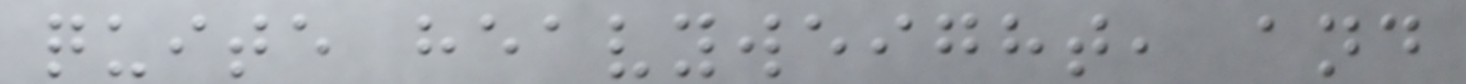quite heavyweight, and
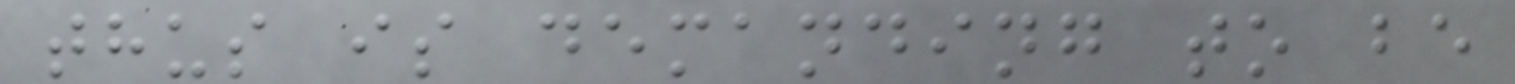thus is demanding to be
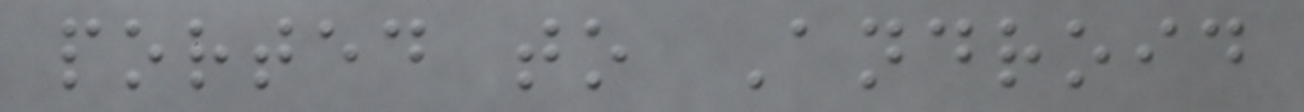ported to Android
